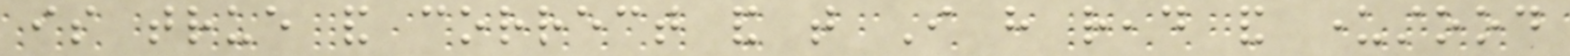is true and correct and that I have read and understood
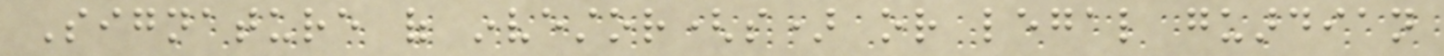Signature of investor(s) or legal guardian
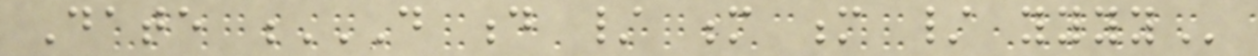Date D D / M M / YYYY
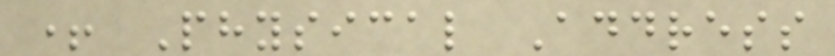+ Physical Address
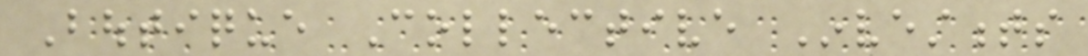Boutique Collective Investments
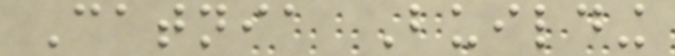Catnia Building
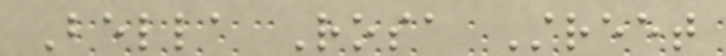Bella Rosa Street
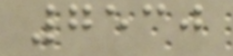7530
